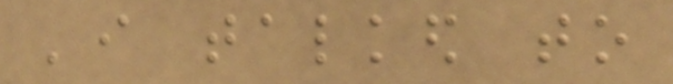'i talked to
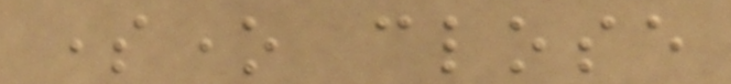someone close
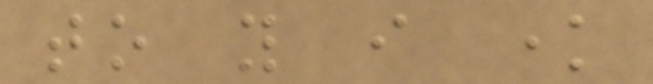to you i know
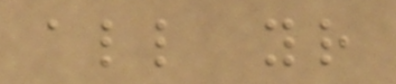all your
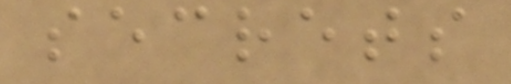secrets
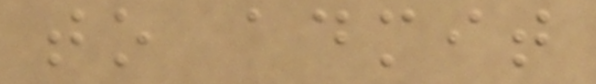to admit
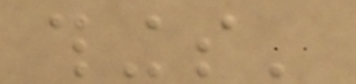things'
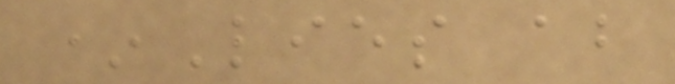*Lies about
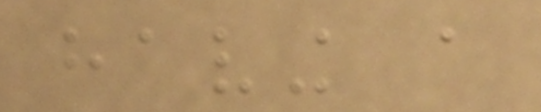having a
